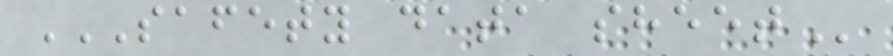SAFETY DATA SHEET
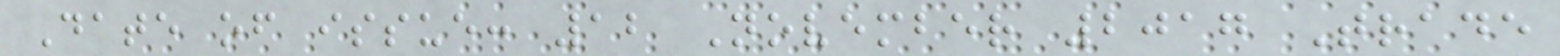Date of issue: 12 November 2017 Trade
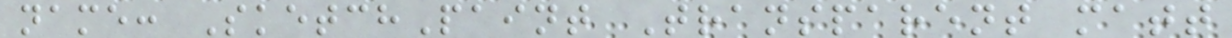name: SketchPaint Transparent matt
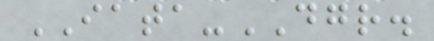IATA-DGR.
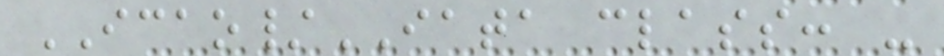ICAO/IATA class: -
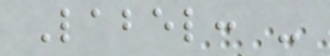Label: -
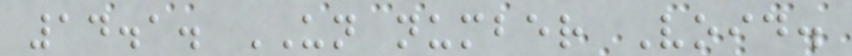14.1. UN number Void.
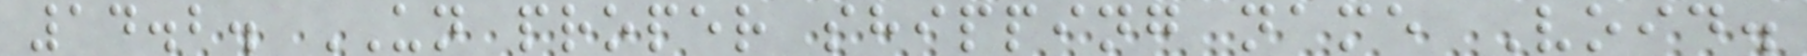14.2. UN proper shipping name Void.
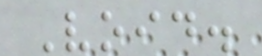Void.
